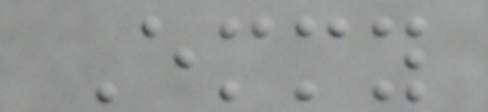Emmy
